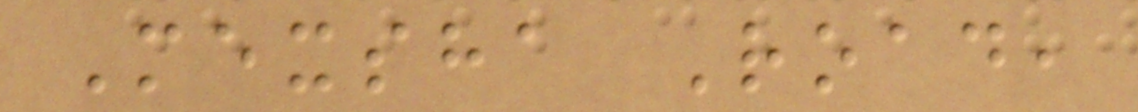Mexsha Road,
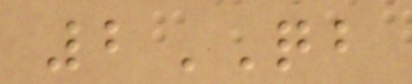2QB
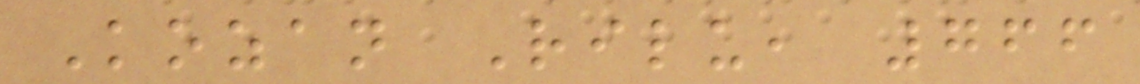Kozan Rilu, 766
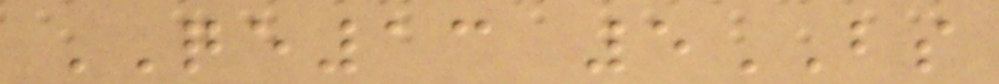QE13 5BS
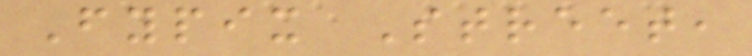Fypix Street,
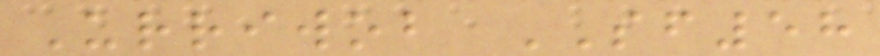Urriwob SF58
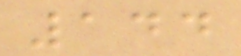144
